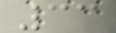33
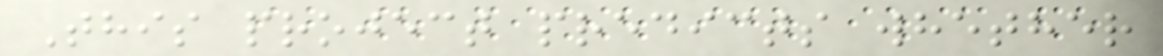This project predicts whether
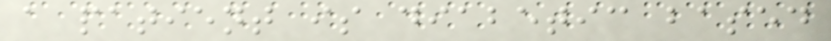a patient is diabetic based
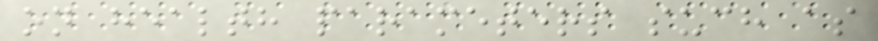on health parameters such as
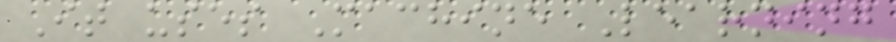It uses Machine Learning
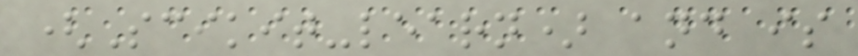(Scikit-learn) and is
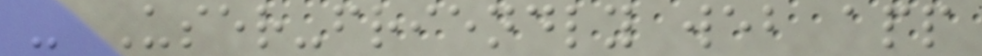- User-friendly web app
